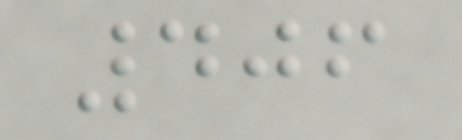406
